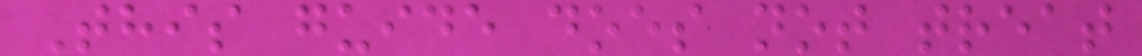This guide does not treat
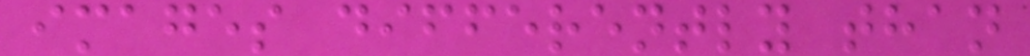images differently than
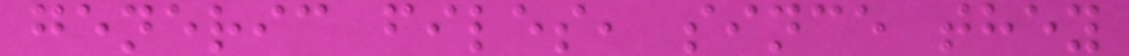generic files, since they
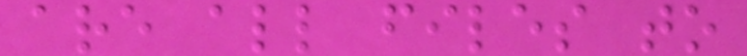are all files to
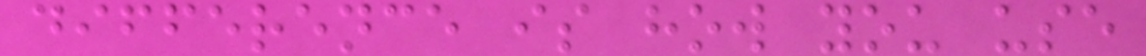difference is how you use
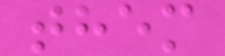them
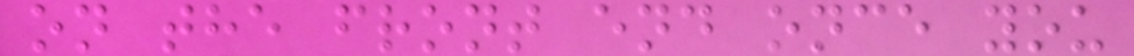on the front end once you
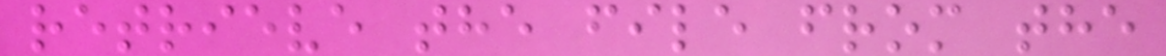retrieve the file from the
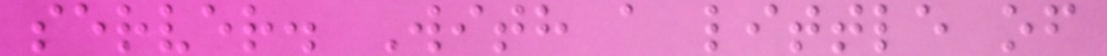server. With a little of
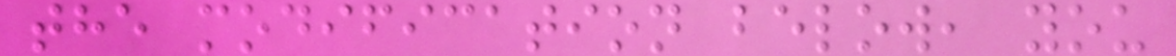the modification below, you
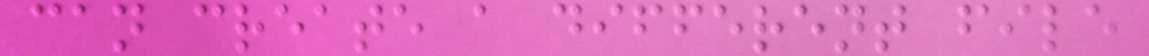can create a different file
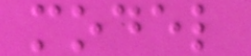model
